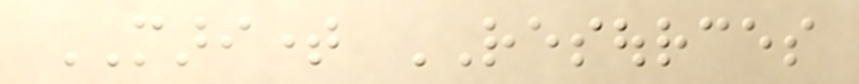MARITIME RESOURCES
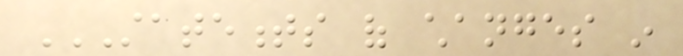STATEMENTS OF CHANGES IN
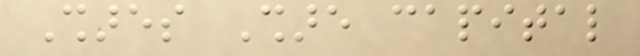Shares Share capital
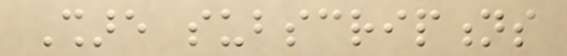Share subscriptions
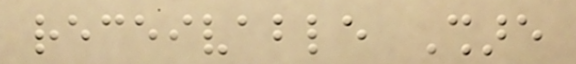receivable Share
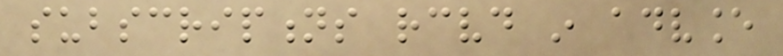subscriptions received in advance
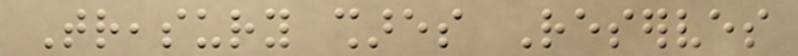Treasury shares Reserves
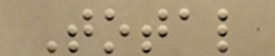Total
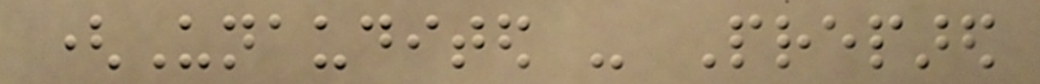(Unaudited - Prepared
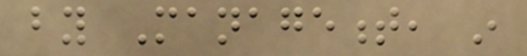by Management, in
